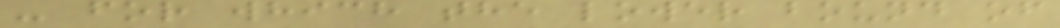- for which the lower bound of
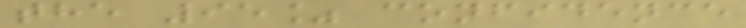the 95% confidence
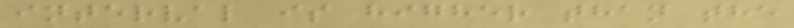interval is higher than the
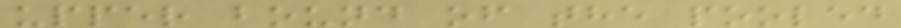upper bound of the pooled
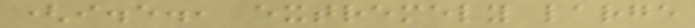(i.e., extremely large
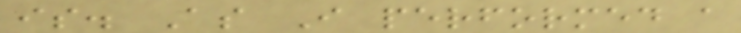is. As I performed a
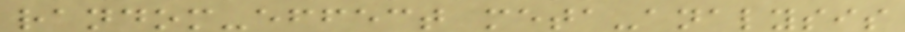random-effect meta-analysis
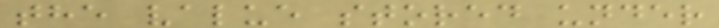the value stored under
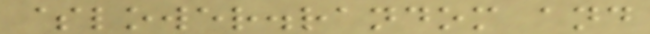$lower.random and
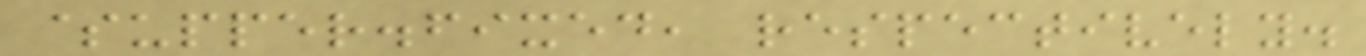$upper.fixed, respectively.
